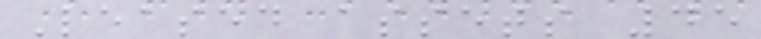Leased assets 45
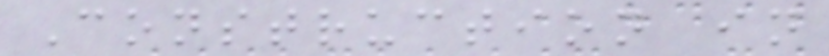Construction in
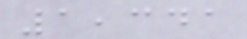1,341
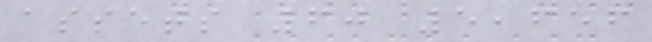assets 60 5,656
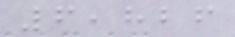6,826
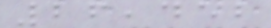26,452
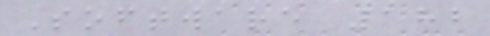Software 182
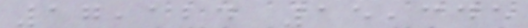17,124 15,345
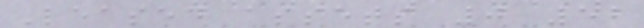Leased assets 0 52
